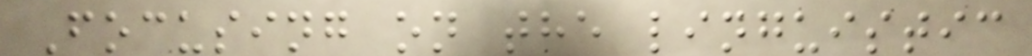Focusing on the linguistic
